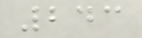243
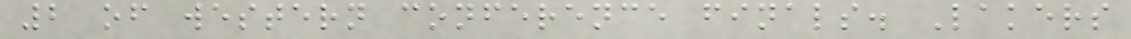2 of western conference finals. Lakers
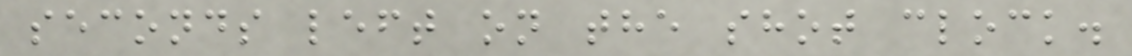seconds left on the shot clock.
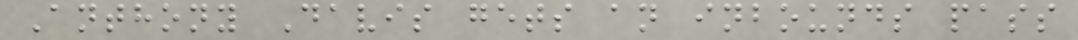Anthony Davis gets an inbounds pass
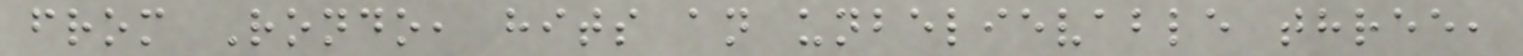from Rondo, hits an unbelievable three,
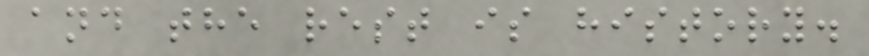and the rest is history.
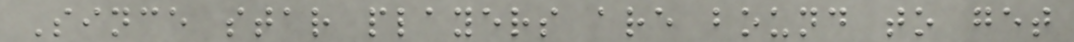Since star players are bound to get
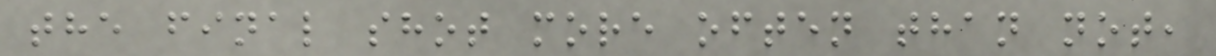the final shot more often than not,
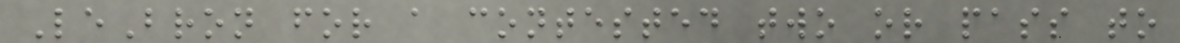LeBron for a contested two or pass to
